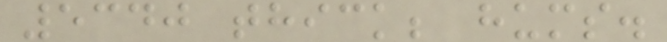5340 thick; hums.
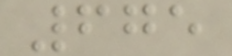675
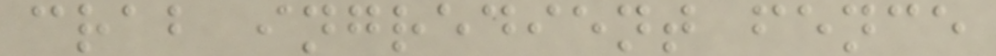crab ingredient fence
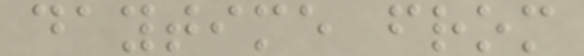daytime from
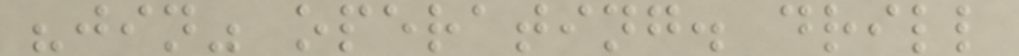"jin" operating. drill
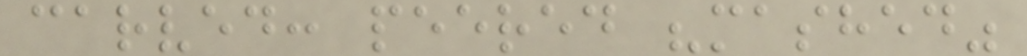carved: peered "mashed"
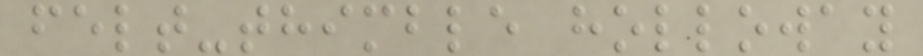felt-thimble holloway
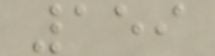159
